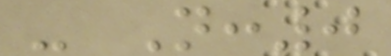- N:0
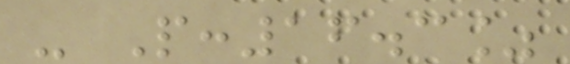- P:16.3%
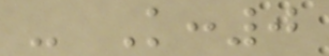- K:0
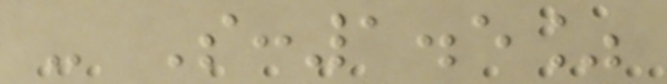- S:1.5%
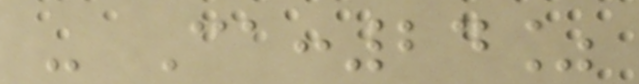- Ca:24%
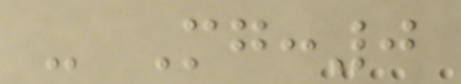- Mg:0
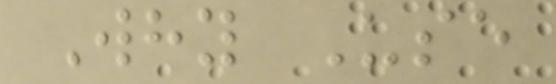Why Use
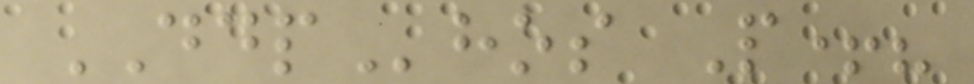DDPhos P+?
